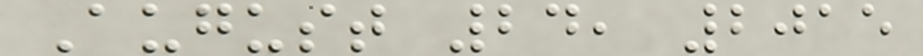August 24, 2015
